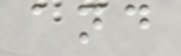and
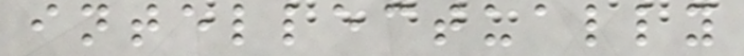intellectually
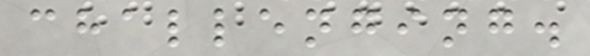challenging.
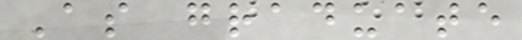As graduate
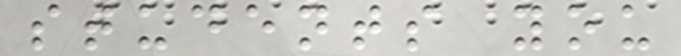students you
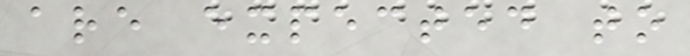are expected to
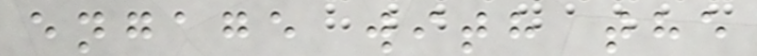engage with the
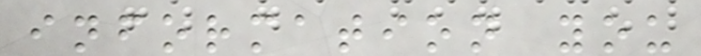information you
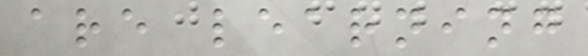are learning
